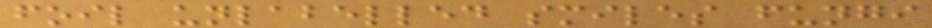foil unlabelled smiles fungi
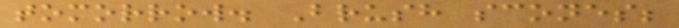tomorrow. Brush scones;
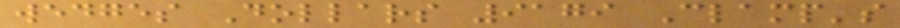wedges Dollars 9179 Clamp's
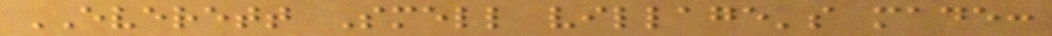EVERETT Smell village's made:
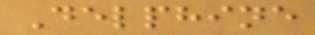Delphine
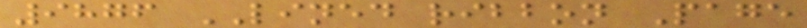9876 LINED ribbon Page
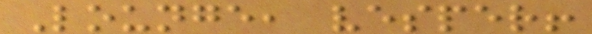Lounge, vesper!
